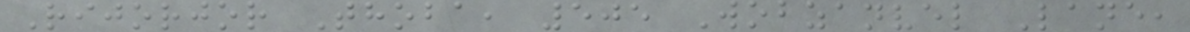Rijorjor Thoba, 505 Wobzanvel Lane,
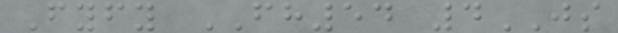Fyfy FH54 4JS
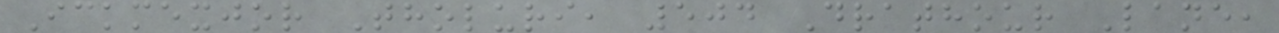Ickmexjor Tholuri, 504 Drathour Lane,
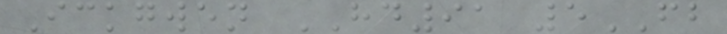Ickgwen HD91 5FB
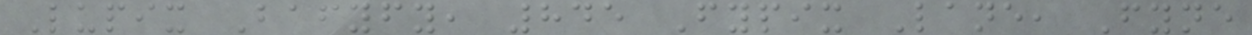Lupix Bafyfy, 845 Fypix Lane, Fyne
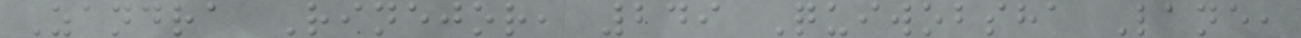Zandra Rinejor, 249 Quiwobsha Lane,
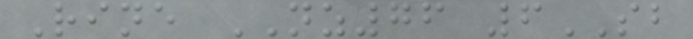Rine NZ76 6SB
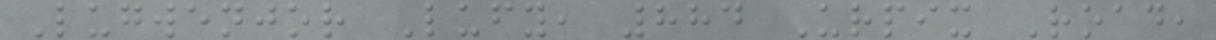Lugwenjor Lufy, 884 Urpix Road,
